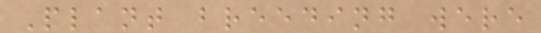Plant breeding were
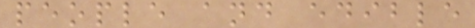people and edible
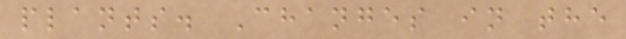plants. Changes in the
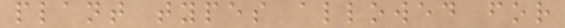plant types allowed for
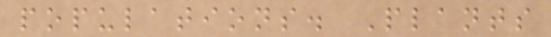populations. Plants
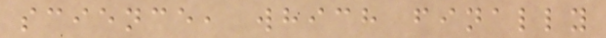science, which finally
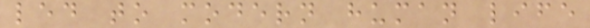led to modern human life
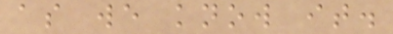as we know it.
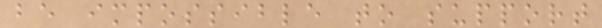be impossible to support
